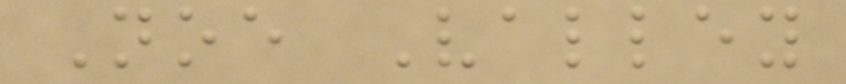Noe Valley
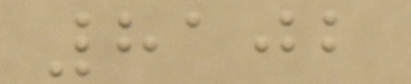8102
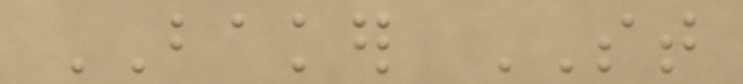BAKER ST
